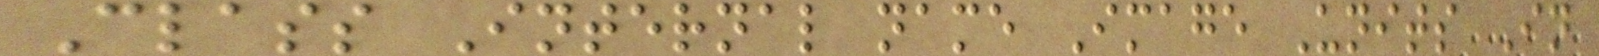Class Internal name Image Units In
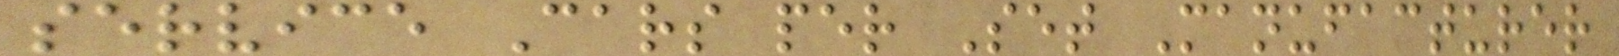service Cars per Set Manufacturer
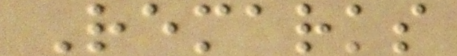Remarks
